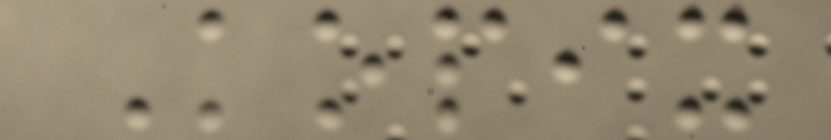Kopix
